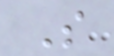S
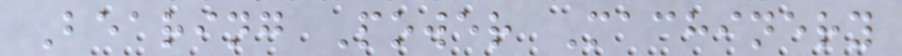Bearing Power Machinery
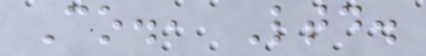Co., Ltd.
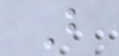B
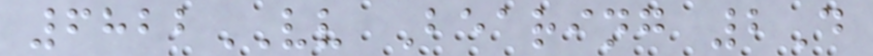6822VV Bearing 2D
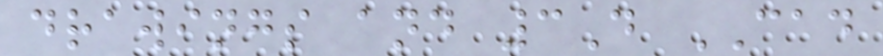drawings and 3D CAD
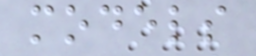models
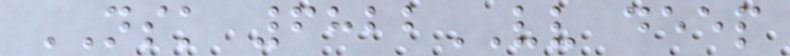NSK 6822VV deep
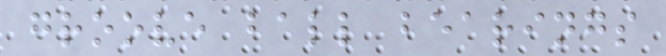groove ball bearings
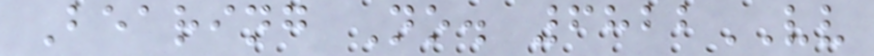Bearing No. 6822VV
